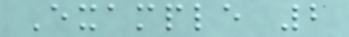Example 2
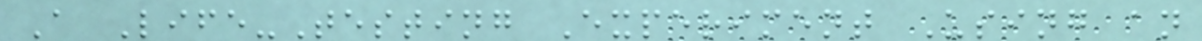A Life-Testing Experiment Using an
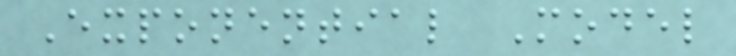Exponential Model
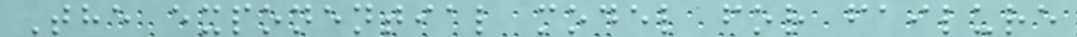The exponential model for failure
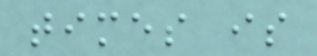times is
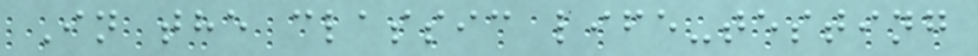In the classic life-testing
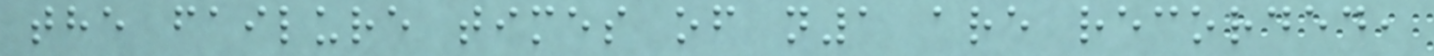the failure times of n1 are recorded,
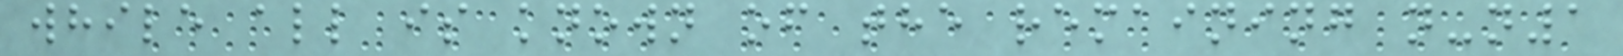while all is known of the remaining n-n1
